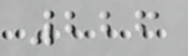226
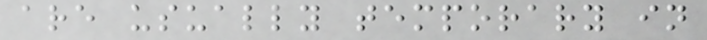are usually temporary in
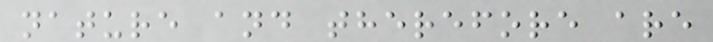nature and therefore are
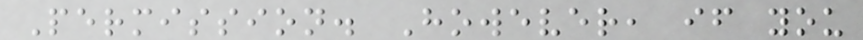Permission. However, if you
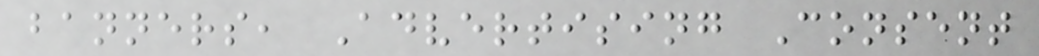banners, Advertising Consent
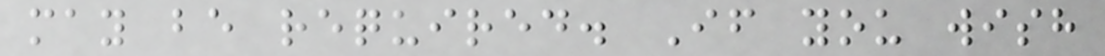may be required. If you wish
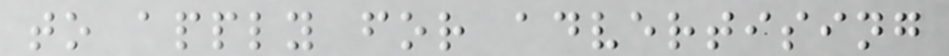to apply for advertising
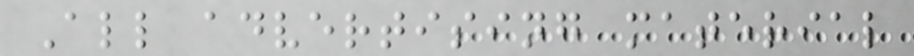All advertising material
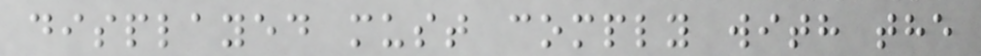displayed must comply with the
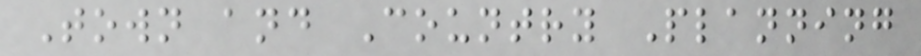Town and Country Planning
